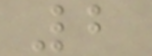2
